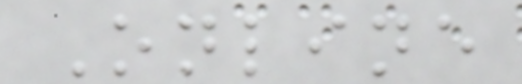Online
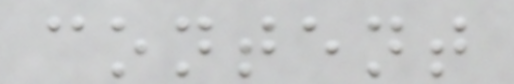content
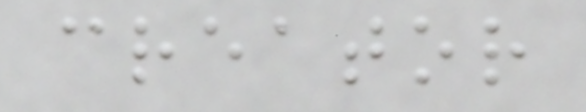creator
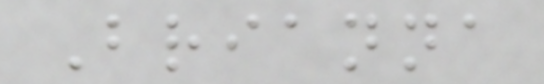Brianna
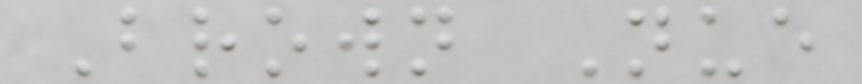Brown Nue
